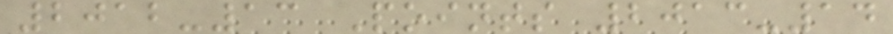2012-13 Points 2013-14
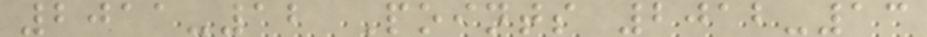2011-12 Points 2012-13
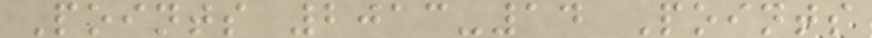Points 2013-14 Points
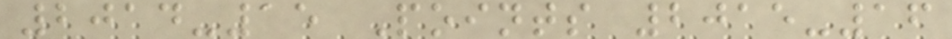2014-15 Points 2015-16
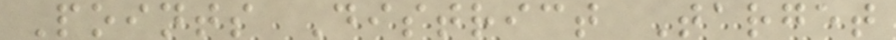Points District Target
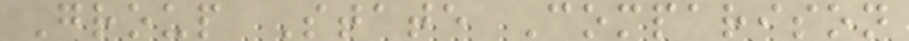Group State Comparison
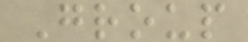Group
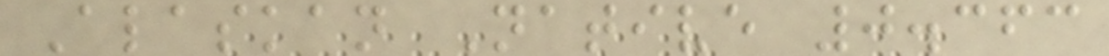Alaskan Native 0.363
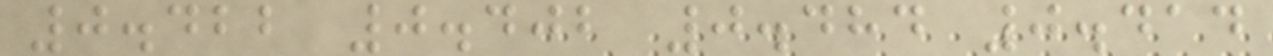0.422 0.402 0.484 0.414
